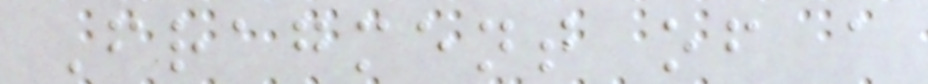Fragment of a
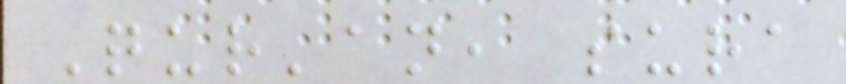Qur'an, sura
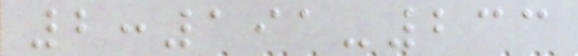2:191-233
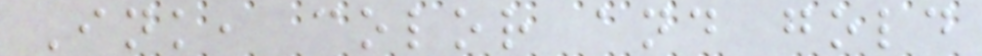Ink, color and gold
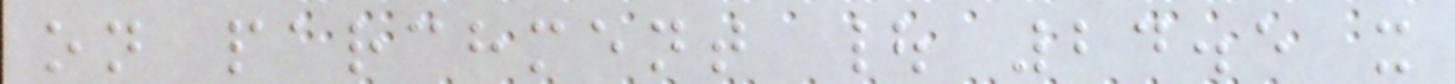on parchment | 24.5 x
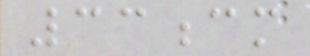33cm
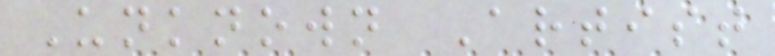Unknown Artist
